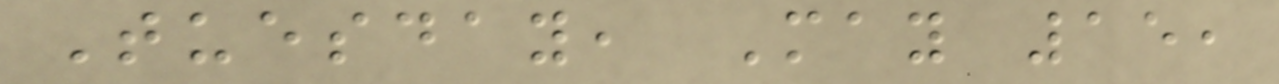Tuesday, May 15,
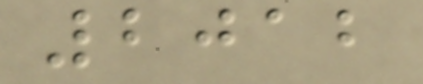2012
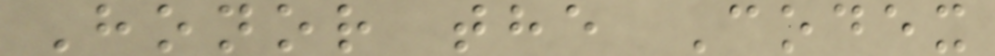Honor the Codex
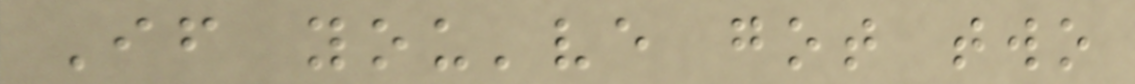If you've got two
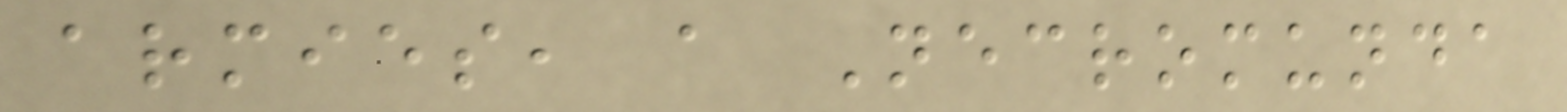armies, a Necromunda
